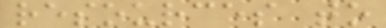resources to
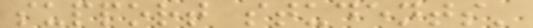support students'
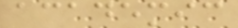academic
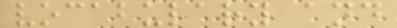vocabulary and
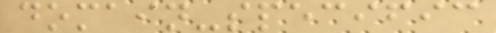domain-specific
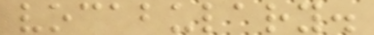vocabulary.
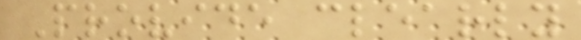Provide clearly
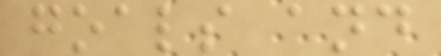goals and
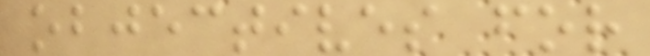objectives for
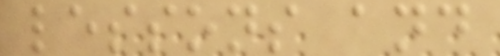lessons and
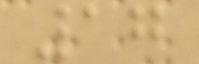17
